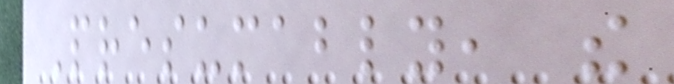Presumably, the
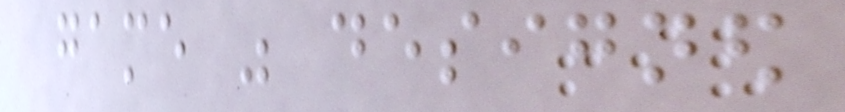game was designed
